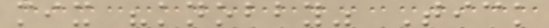mix "knobby" Tick
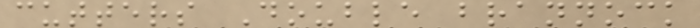cutters Double brannock
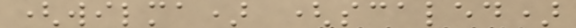(wilma) (scaled)
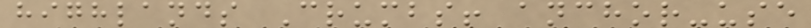highlands Crumbs! anchor-use
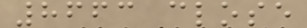8663 close
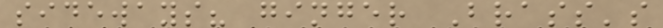sideways? ginger Brass's
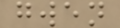gwen
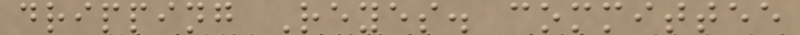dripping Reyes. committee
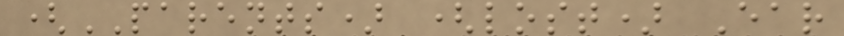(PARENTS) (lost) Ear
